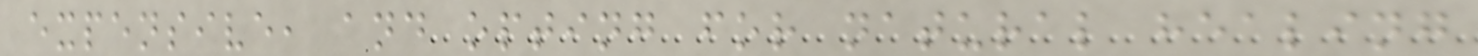expensive, and opting for natural healing
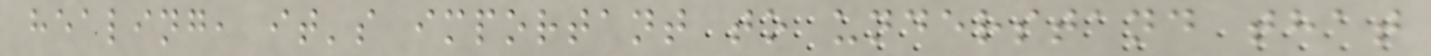healing, it's important to understand that
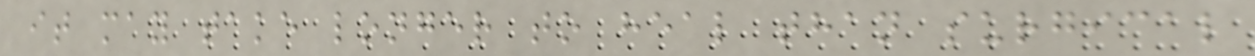it may take longer to heal than surgical
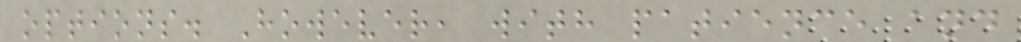options. However, with patience and
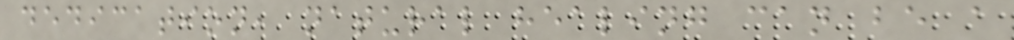dedication, natural healing can be a
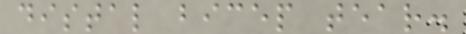distal bicep tear.
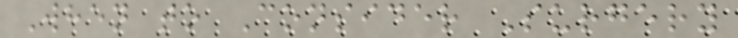When to Consider Surgery
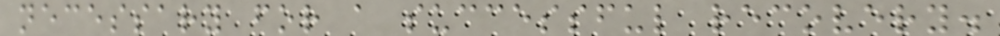necessary for a successful recovery.
